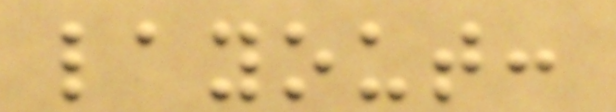layout:
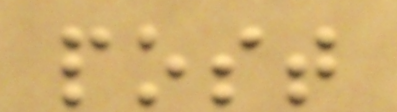post
